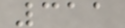311
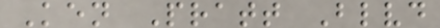Ken Pratt Blvd
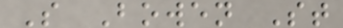S Bowen St
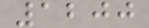1200
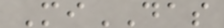MiDAS
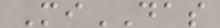MiDAS
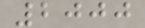2000
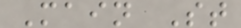Main St
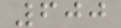600
